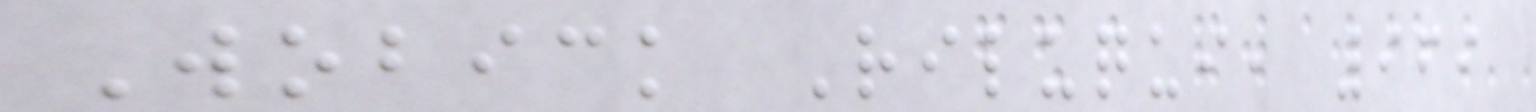Wobick Riluqui, 969
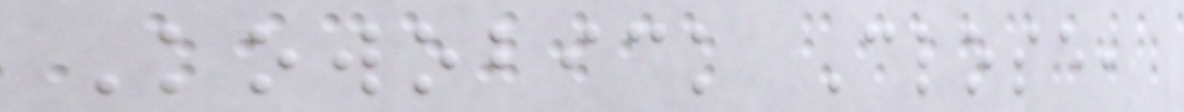Kowobick Close,
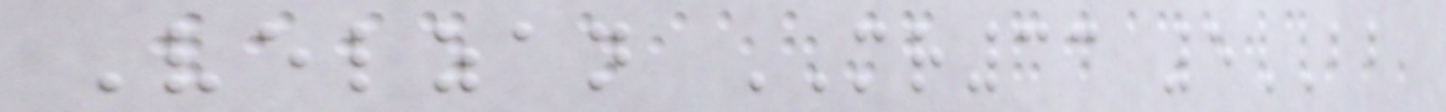Velzan MR33 5BB
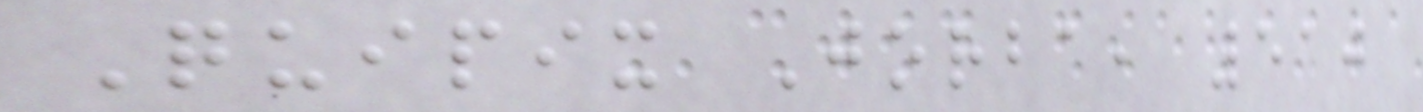Quipix Jorba, 510
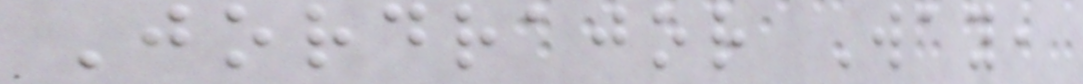Jordrajor Way,
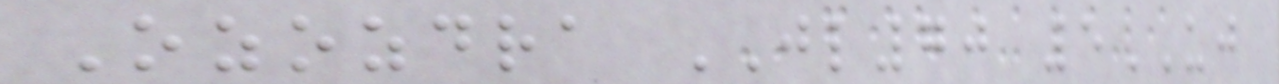Ozozdra JL70 5UJ
